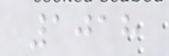1018
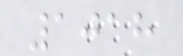1018
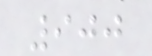900
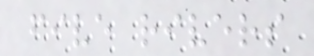five rivers
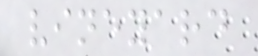vineyard
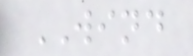WIND
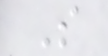S
